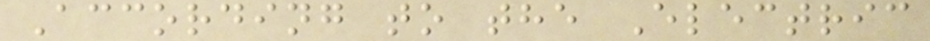According to the Electric
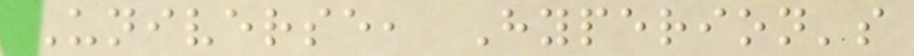Universe, Hyperion's
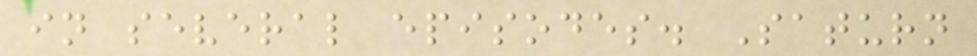in several episodes. Saturn
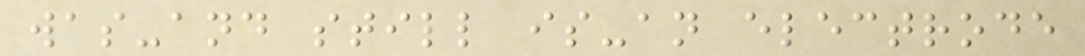was-and still is-an electrode
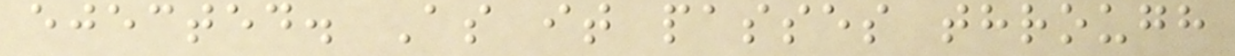ejected. As it passes through
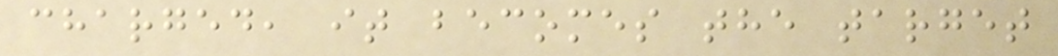charged, it becomes the target
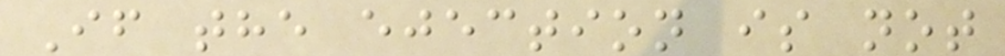If the ejection is not
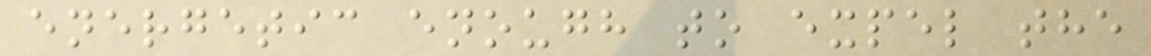energetic enough to expel the
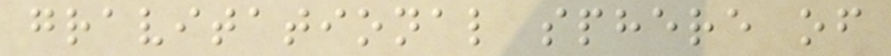gravitational sphere of
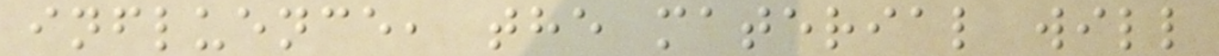influence, the material will
